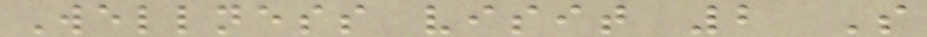Wellness visit 2 S
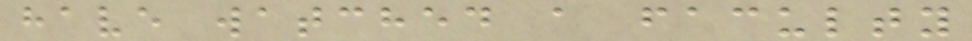have watched a faculty
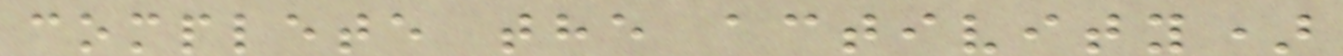complete the activity)
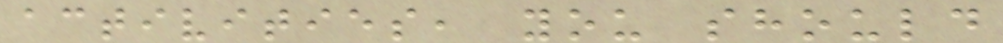activities, you should
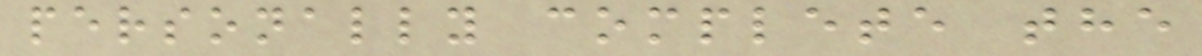personally complete the
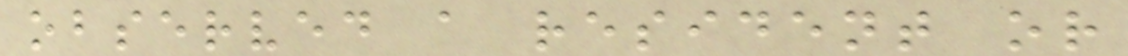observed a resident or
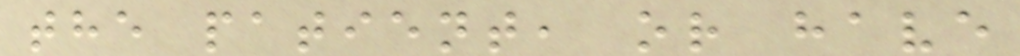the patient, or have
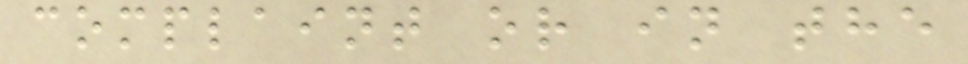complaint or in the
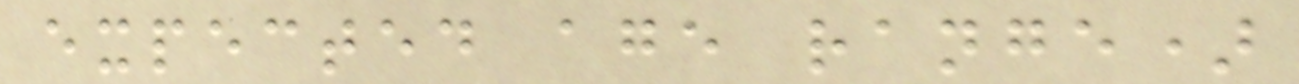expected age range)
